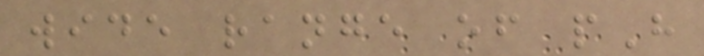wide range of pH
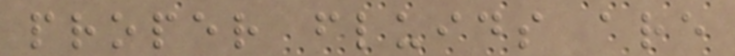proper fluids are
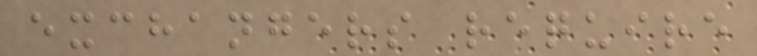exchangers require
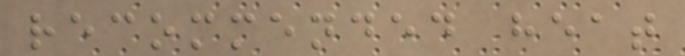recommended heat
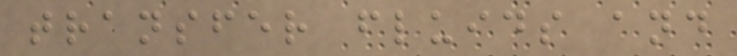transfer fluids and
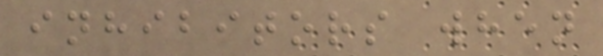inhibitors when
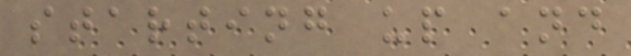starting up and
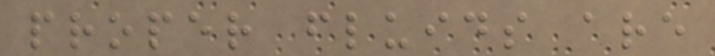proper fluids are
